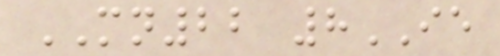MN22 8IE
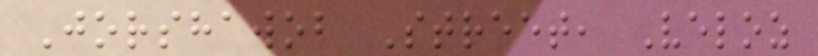Jorshawob Street, Veloz
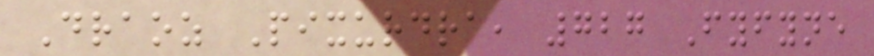Draoz Pixurdra, 727 Fyfyne
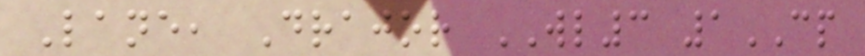Lane, Drajor WL3 1CP
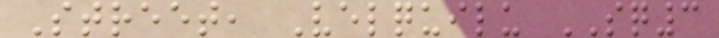Street, Velquilu SQ3
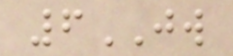6JW
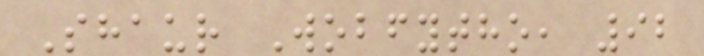Shaur Wobfytho, 92
